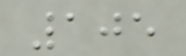105
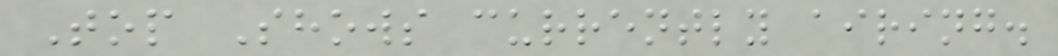Top Shows currently airing.
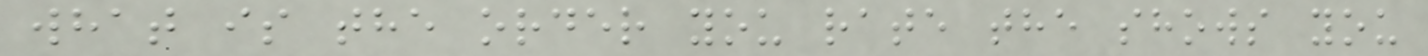what is the order you rate the shows you
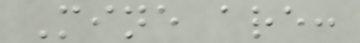Mine are:
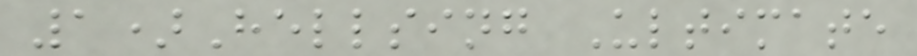1)Hellsing Ultimate
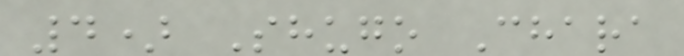4) Shugo Chara
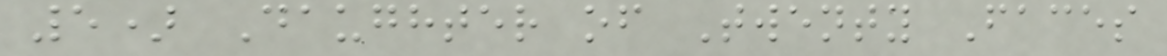5) Daughter of Twenty Faces
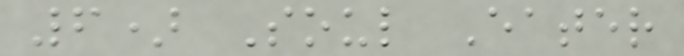6) Soul Eater
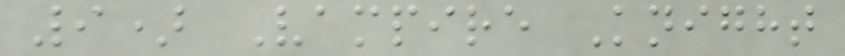9) Vampire Knight
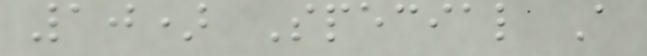10) Special A
